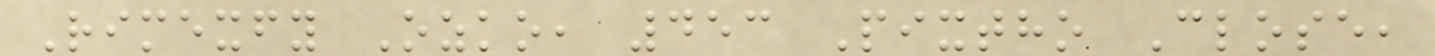Rimexfy Ozko, 453 Pixtho Close,
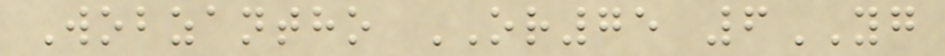Wobzantho OR75 6YG
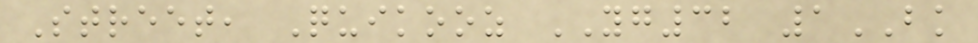Street, Quikooz YG32 1BK
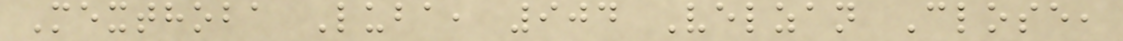Mexthoba Luba, 904 Velzan Close,
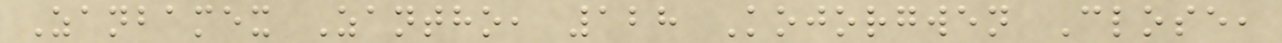Zanbamex Zantho, 128 Kojorgwen Close,
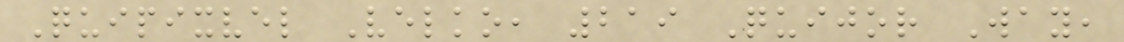Quipixvel Velko, 219 Quijor Way,
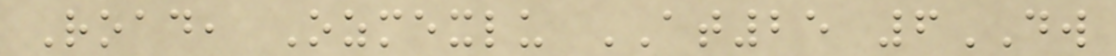Road, Ozmexlu AT25 6DW
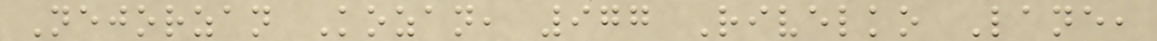Nejorzan Kozan, 977 Rivelko Lane,
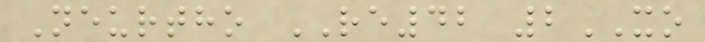Neurtho RE42 2XO
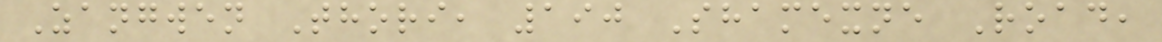Zangwen Thori, 190 Shamexne Road,
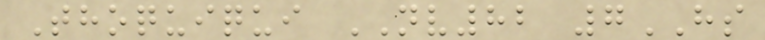Thoquiqui NV82 7HS
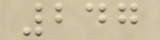247
